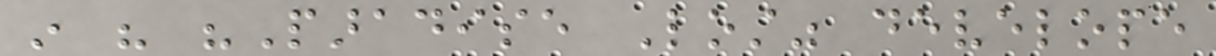in his "Paradise Lost" develope
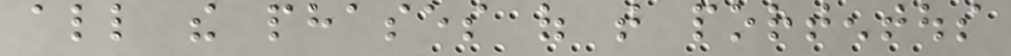all the phases of that portentous
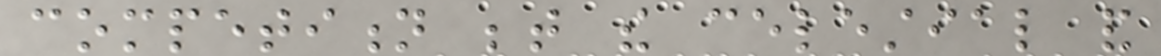competition between the celestial and
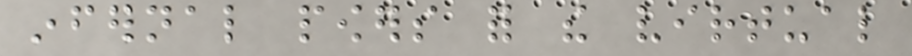infernal powers for the virtual
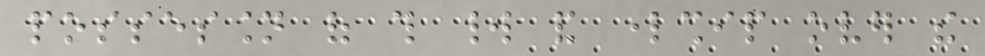possession of this world and lordship over the
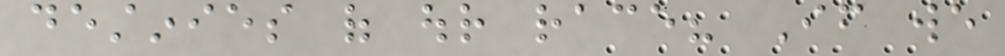destinies of our race? If we
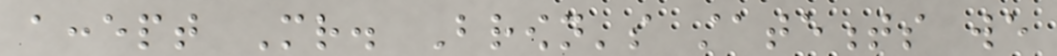accept Mr. Brown's statements we
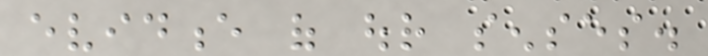evidence of our senses.
